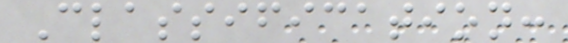Classification:
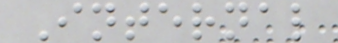Internal
